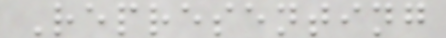Representing
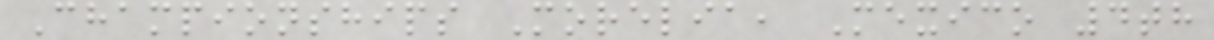Championships Morelia, Mexico 4th
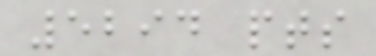5294 pts
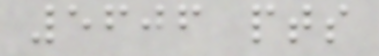5606 pts
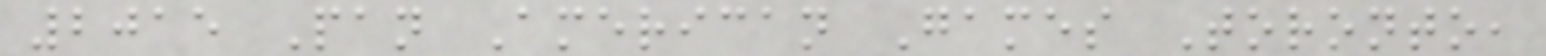2015 Pan American Games Toronto,
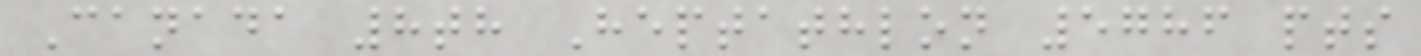Canada 8th Heptathlon 5786 pts
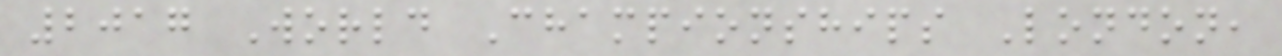2017 World Championships London,
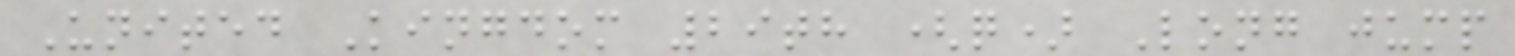United Kingdom 29th (q) Long jump
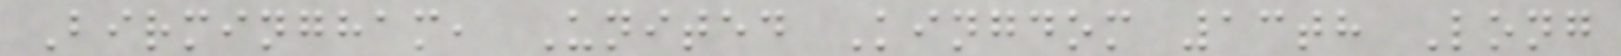Birmingham, United Kingdom 13th Long
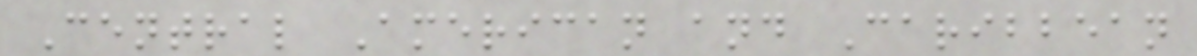Central American and Caribbean
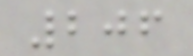206
